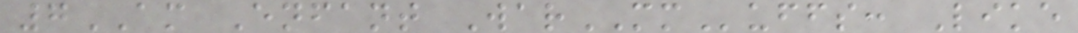7AM Enfant WarMMuffs: Like
